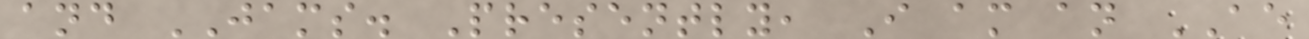and JAMS. Presently, I am an AE
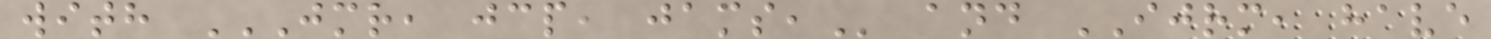with JMR, JCP, JAMS, and IJRM, have
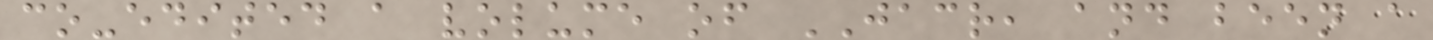co-edited a volume of JACR, and been a
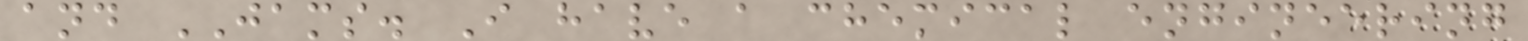and JAMS. I have a chemical engineering
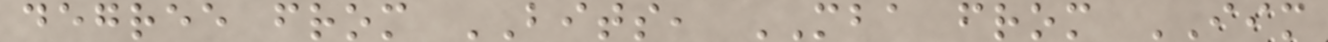degree from BITS, MBA from IIM
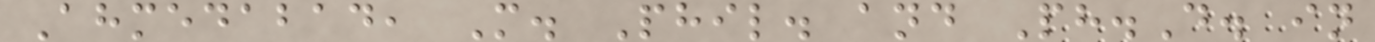Ahmedabad, M. Phil. and Ph.D. in
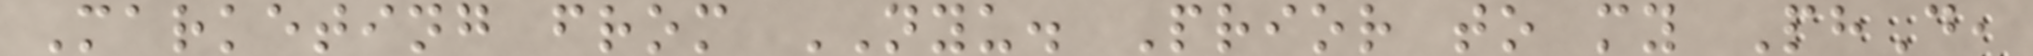Marketing from NYU. Prior to my PhD,
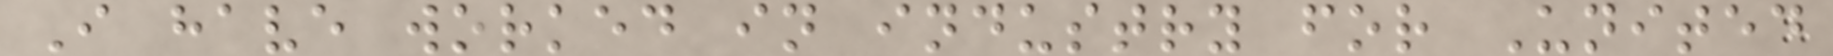I have worked in industry for United
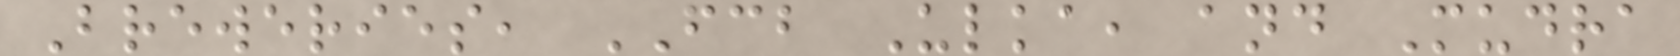Breweries, FCB Ulka, and Mudra
